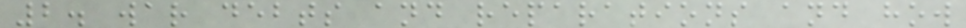2. war debts and reparations and how
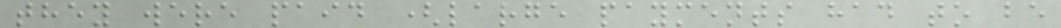they were paid (large payments had to be
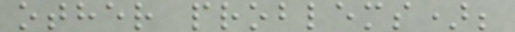other problems);
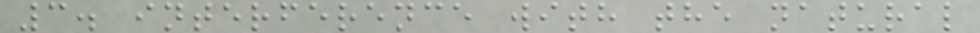3. interference with the natural
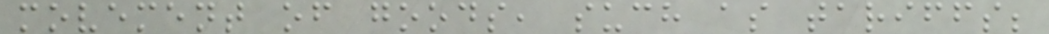movement of goods, such as tariffs;
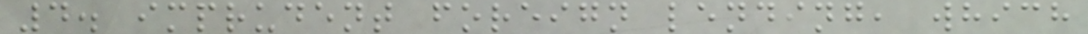4. imprudent foreign lending, which
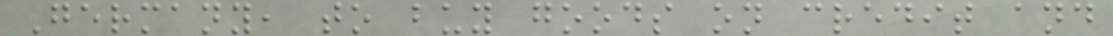Germany, to buy goods on credit and
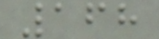168
